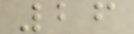26
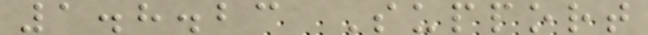1.8.23 Support
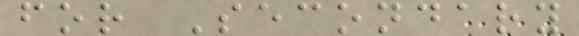for Secondary
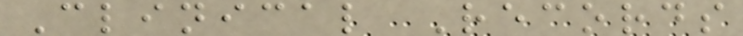Clinical Records
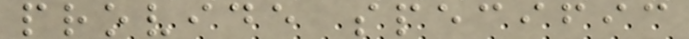provide specific
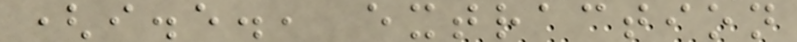(i.e., extraction
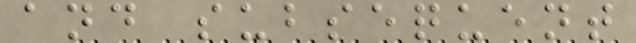and subsequent
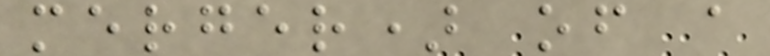merger) of a
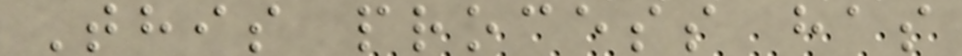This process has
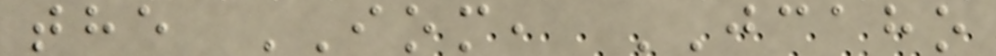the IOM, JCAHO
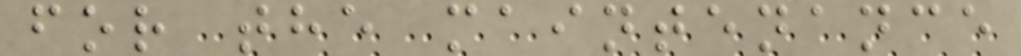for the maintenance
